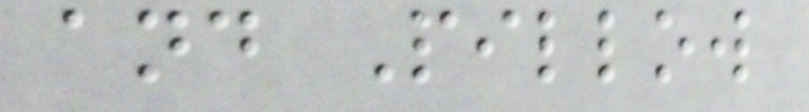and Pillow
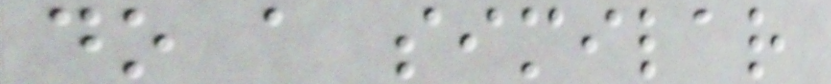do a similar
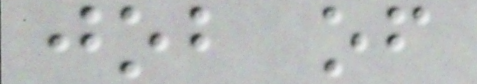job of
